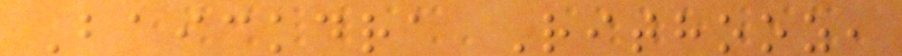Baickdra Rithooz,
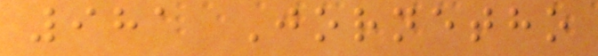981 Jornetho
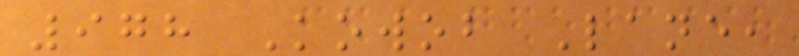978 Kowob Lane,
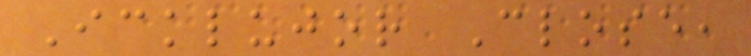Icklujor Close,
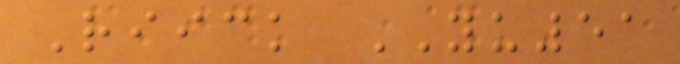Riick YU51
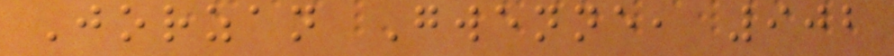Jorzan Gwenne, 902
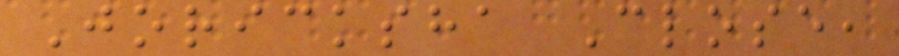Joricksha Close,
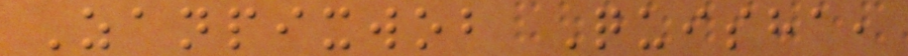Zanpixwob Quisha,
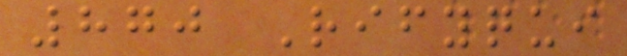870 Rifyqui
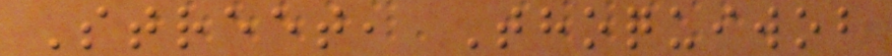Street, Thoquiwob
